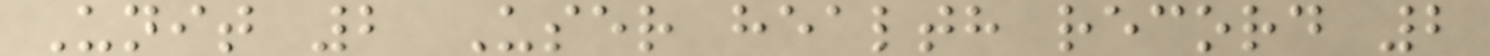Unit 2 User health record 2
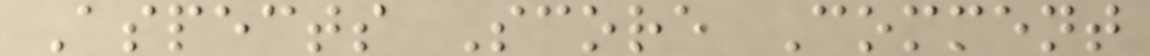Aspects Score Comment
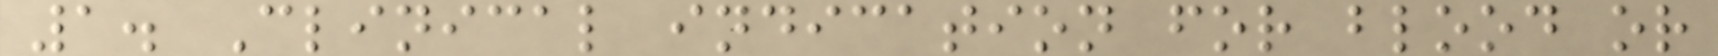1. Clinical indication for blood or
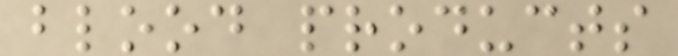blood products
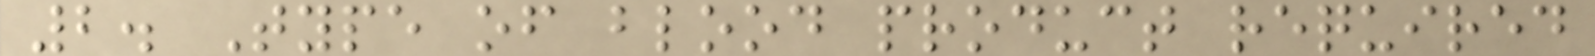2. Type of blood product required
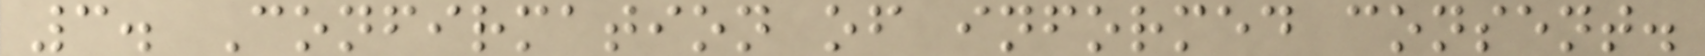3. Confirmation of informed consent.
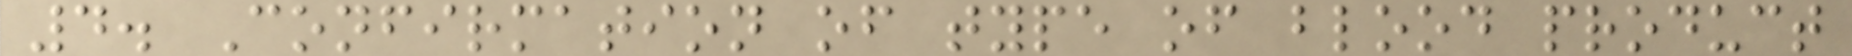4. Confirmation of type of blood product
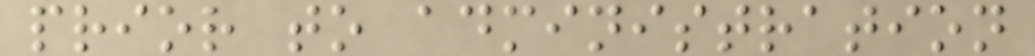prior to administration
